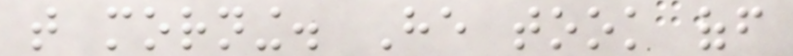that morning. He took off
